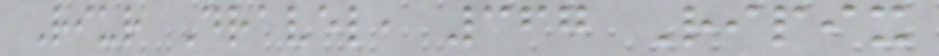Riur Dravel, 367 Ripix
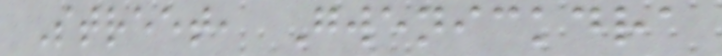Street, Gwenickdra
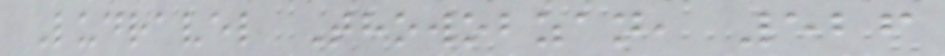Ludravel Thowobzan, 526
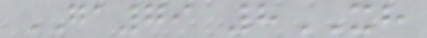GA79 8XH
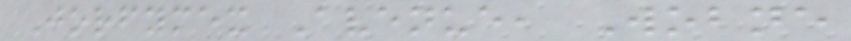Jorfymex Avenue, Wobne
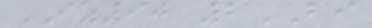IZ90 2BI
